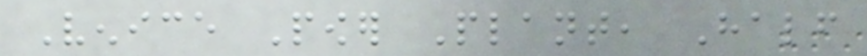Venice Power Plant, Half
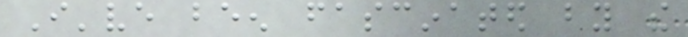I've been fascinated by the
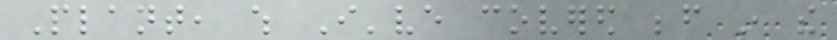Plant, which I've covered before in the
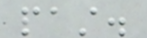past.
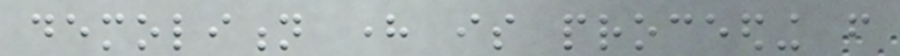demolition here is proceeding from
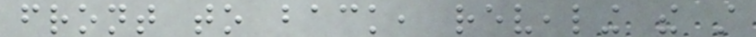front to back, revealing the still
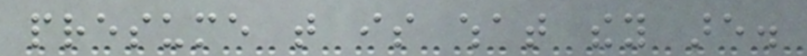presume that is what they are.
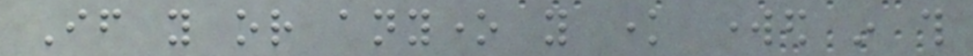If you or anyone you know worked in this
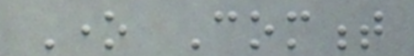One Comment
